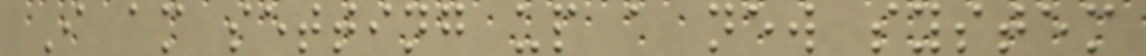I am setting up a new system
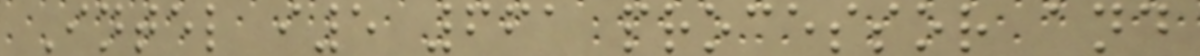Intel i5 661 processor and
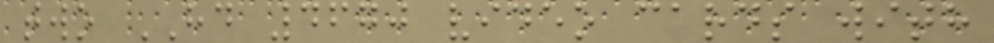two HD 4670 video cards with
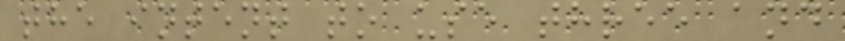the intent to use three and
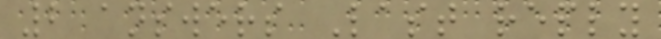2 answers Last reply
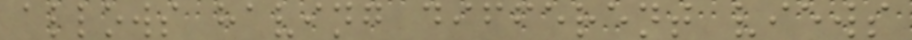allows having different views
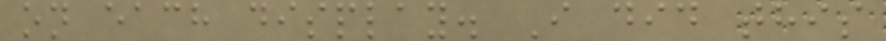on each display. I did this
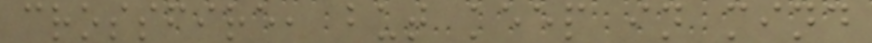crossfire, but keep in mind
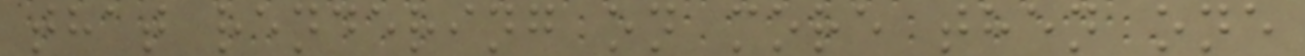that rendering on more then one
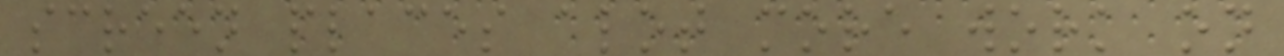screen places alot more work on
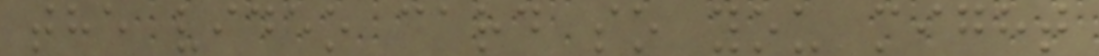the video card so you might
